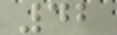42
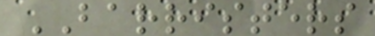BARRISTERS
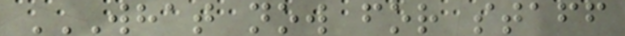WHAT NOW FOR STAFF
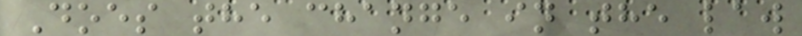Does the change in the law
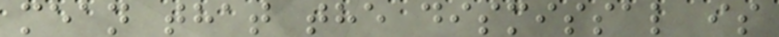mean that the dismissal is
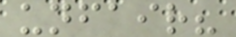unfair?
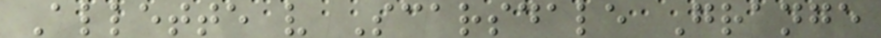Allette v Scarsdale Grange
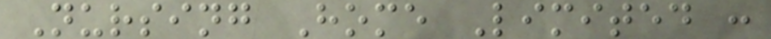Nursing Home Limited :
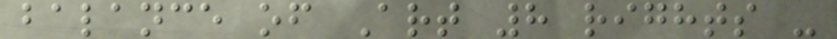balance of Art 8 rights -
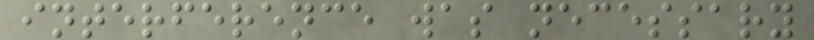interference was necessary
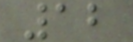12
